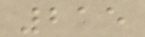215
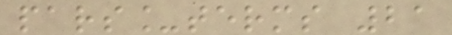pars_terms 21
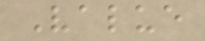Value
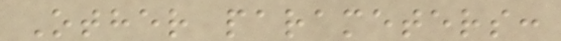Other parameters:
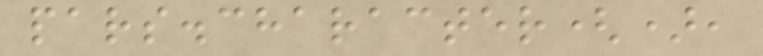pars.character(),
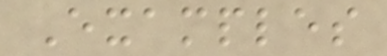Examples
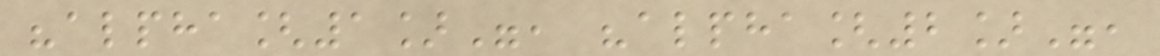"alpha[1]", "alpha[2]",
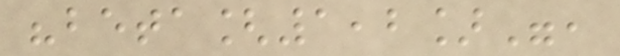"beta[1,2]",
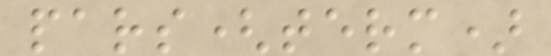pars(term)
